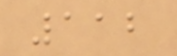112
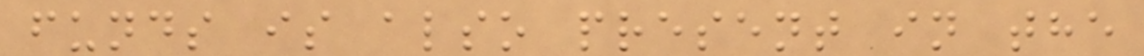funds is also present in the
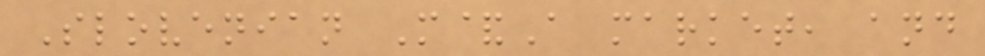Slovenian M&A market, and
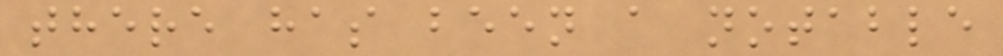there has been a notable
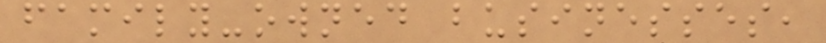family-owned businesses,
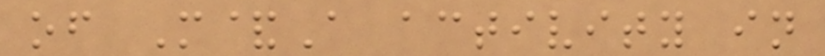of M&A activity in
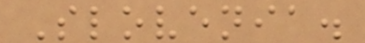Slovenia.
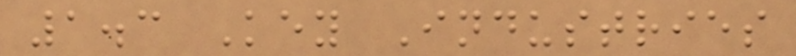1.3 Key Industries
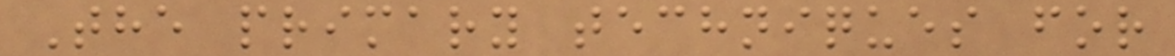The primary techniques for
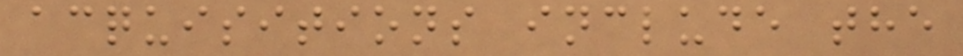acquisitions include the
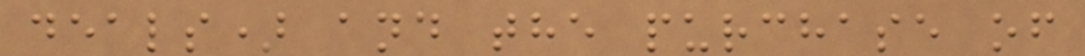deals) and the purchase of
